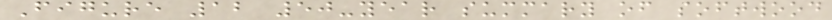Figure 12 50-year summary of softwood
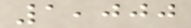1,000
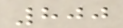800
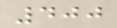400
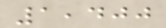1,400
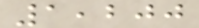1,200
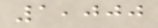1,000
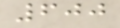600
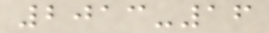2013-16
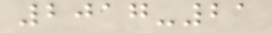2017-21
